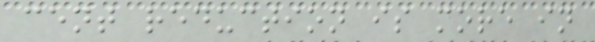cent reduction is more in
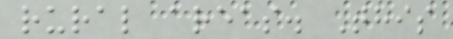rural areas. This
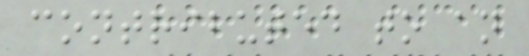contributed to an
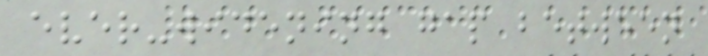ever-widening gap between
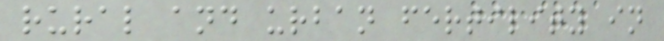rural and urban fertility in
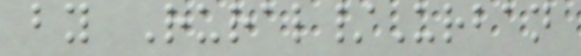by Rural/Urban
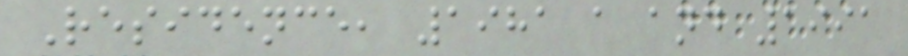Residence, 1981 a and 1991
